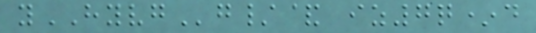yHYVGg/& iz7q*d
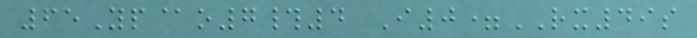65Yp@o7#4 I0=RX49s
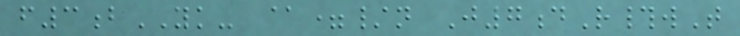f3bYK- @=/n J7dR#wT
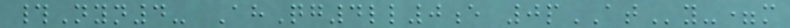#Nyn4- AhQg4ll0e 0pATy-=m
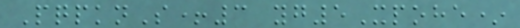PqpknS+3 yg5Xpohe*
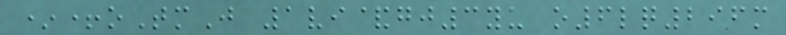*+oTmJ 1vi&gj3yu o6lq296m
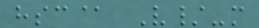hsc@ V/-m
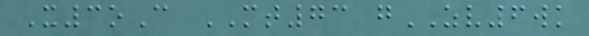X3oC MT73 gZV6wk
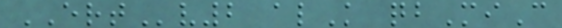ERTv2 alK qbMiC
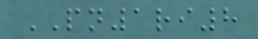PN1ri8
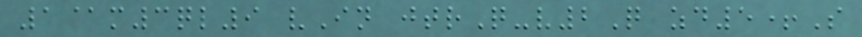1@m3ql9 vIn jtrQ-v2Q zd5+S
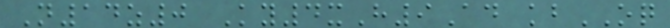N14z0 Ky4xH9Ad kbOQ
